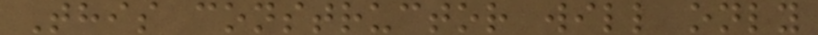This constructor will only
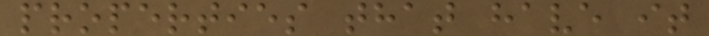properties that have it
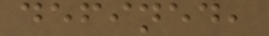defined,
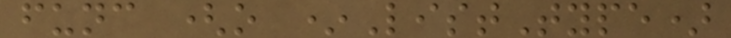func (o *ListType)
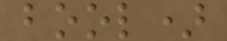bool)
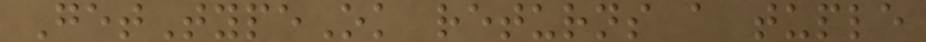GetTypeOk returns a tuple
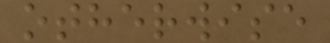otherwise
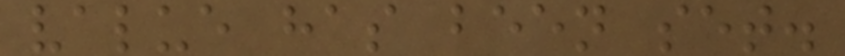value has been set.
